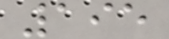195
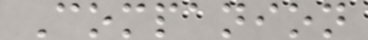Companion
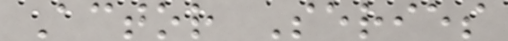Actor Series
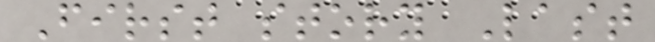First story Last
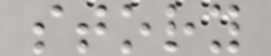story
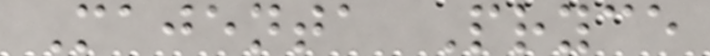Majenta Pryce
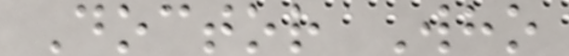Doctor Who
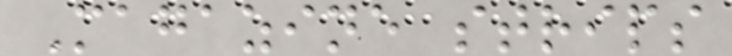Magazine strips
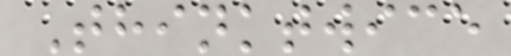Thinktwice
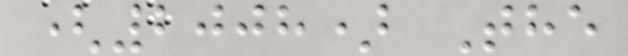(2008) The
